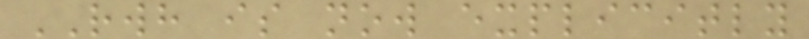RWH is now explicitly
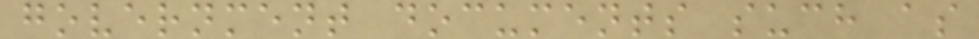government documents such as
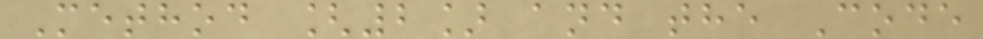Method [2] and the Code
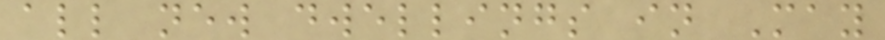all new dwellings in May
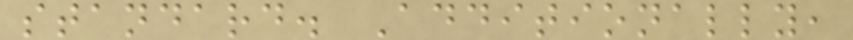standard. Additionally,
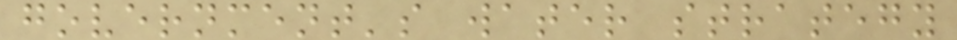government's water strategy
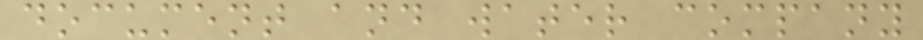document and water company
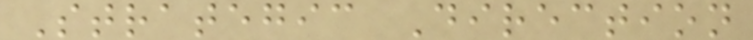Strategic Direction
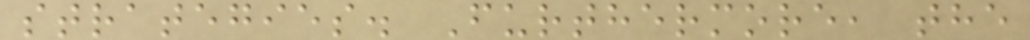strategies. Furthermore, the
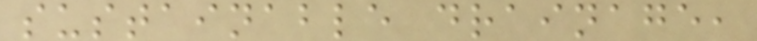sustainable drainage,
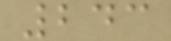243
